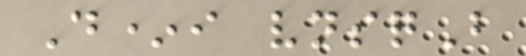D*i vnsqB
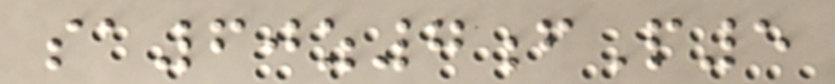sa60z7fP5
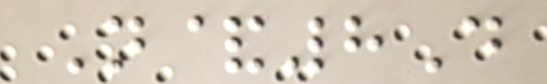N&8D
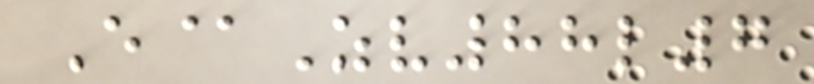E@Zv88l7
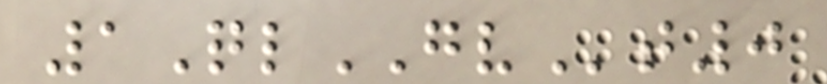1QlGVt0
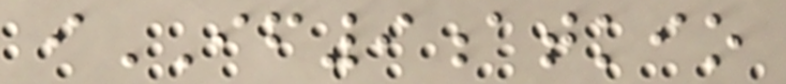iIF9atkio
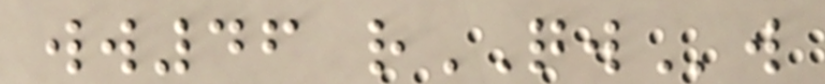ww46 rQWw
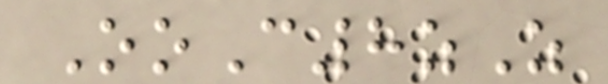OoC8zZ
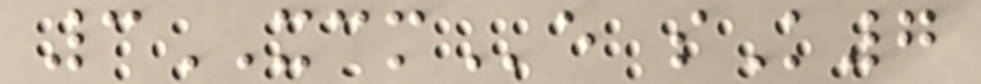3XCMe sK7
